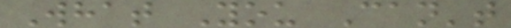What You Can't
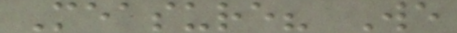Measure? We
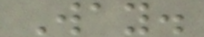Way.
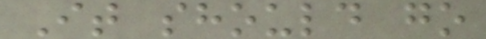It should go
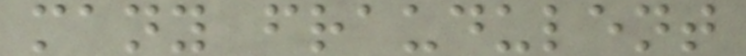many fraudulent
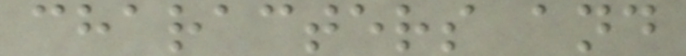characters and
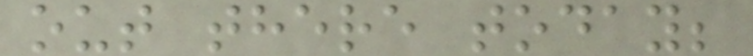out there today;
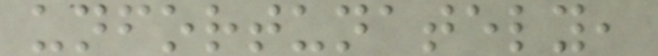unfortunately,
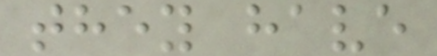they have
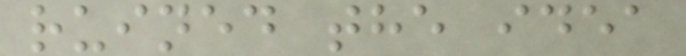ruined the idea
